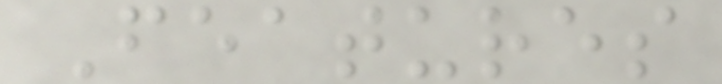Features
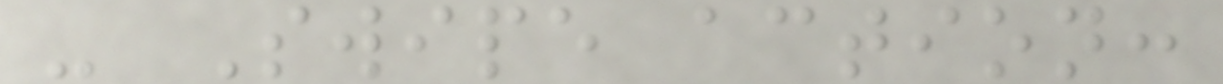- Swipe action:
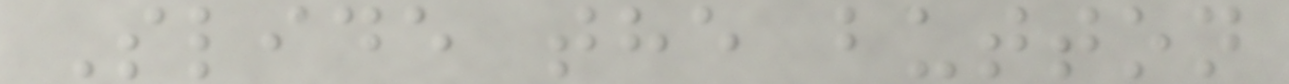Slide the button
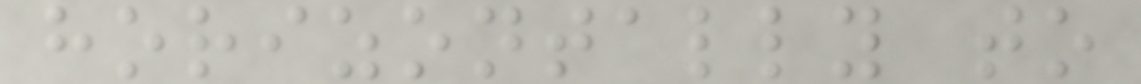horizontally to
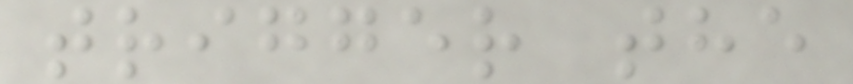trigger the
